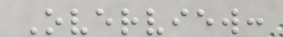Overview:
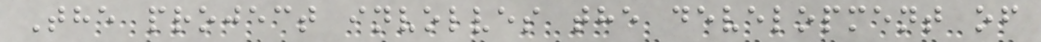The project involves the development of
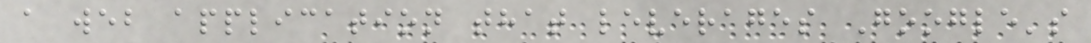a web application that leverages Google's
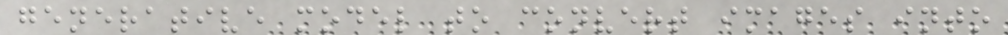generative model to convert images into
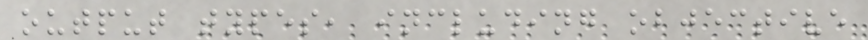output types, including objective
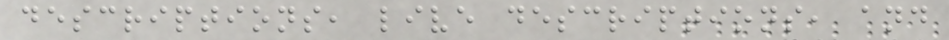descriptions, live descriptions, and
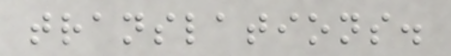translations.
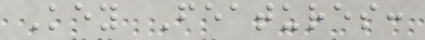Key Features:
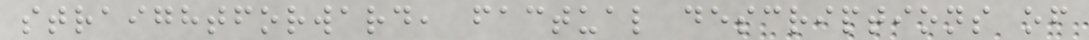straightforward, factual descriptions of
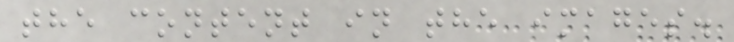the content in the images.
